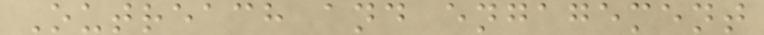Outreach and engagement
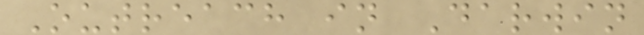Outreach in Darwin
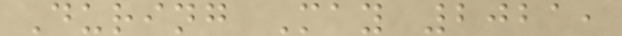During May 2021,
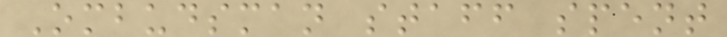Ombudsman staff spent
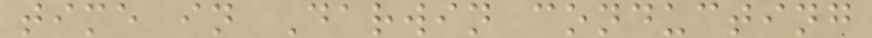time in Darwin conducting
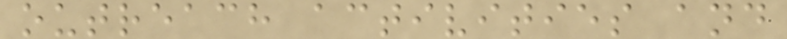outreach activities and
